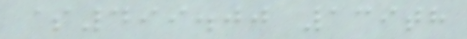$499.00 139th
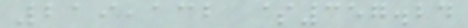219,132 $357.24
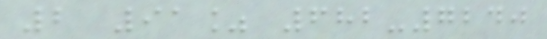2 91% 682-7240
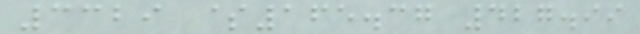3329 $165.37 427.99
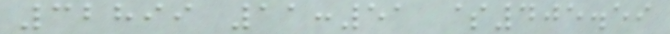32899 11:51 $405.59
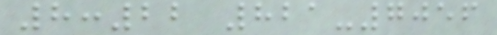8:22 821-7056
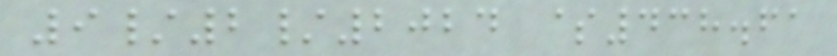9/2/2024 $438.61
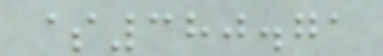$380.71
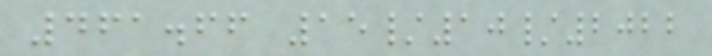461.66 15/10/2022
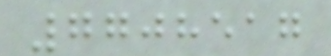7708517
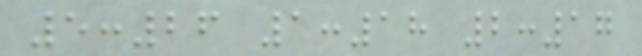5:26 1:18 2:17
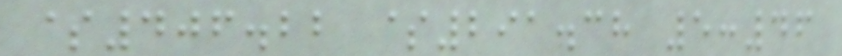$406.22 $291.38 5:46
